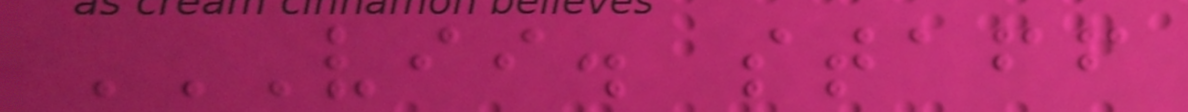VII. STAFF
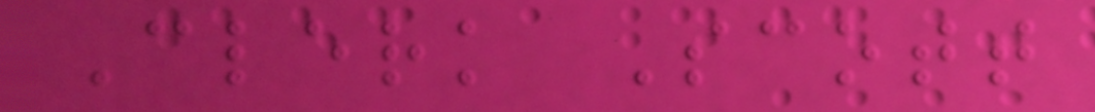Clerk Scott
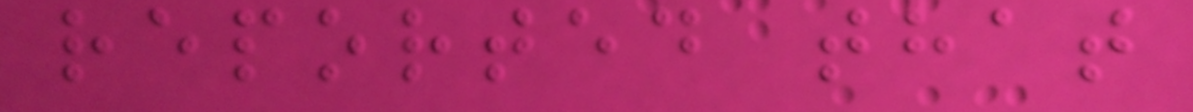reported that
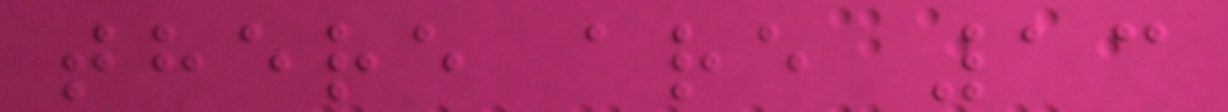there are 13
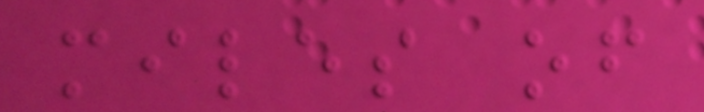miles of
